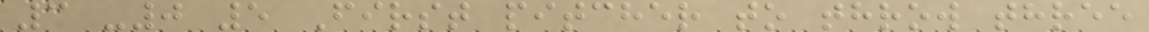3 -0 5 First pitcher to throw three
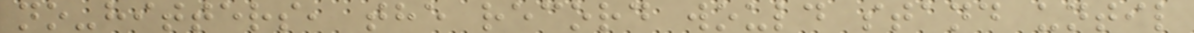no-hitters, the record would stand until
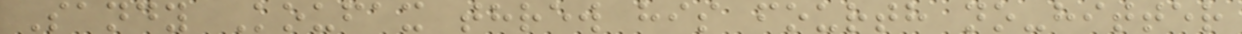Sandy Koufax threw his fourth no-hitter
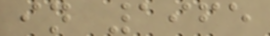in 1965
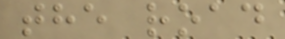the road
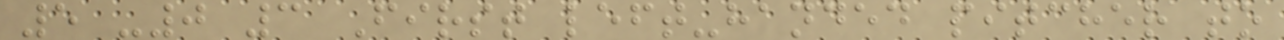5 -0 3 First left-handed pitcher to
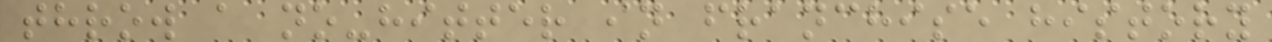throw a no-hitter in franchise history
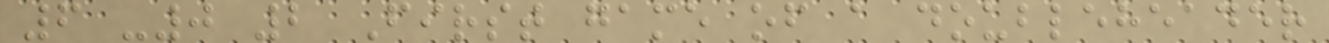6 -0 2 First game of a doubleheader
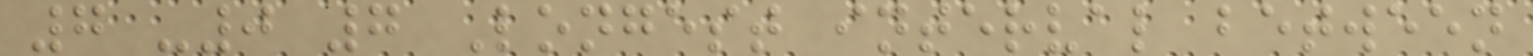7 -0 7 Longest interval between
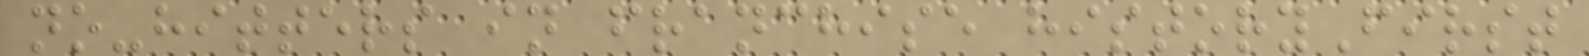no-hitters in franchise historyFirst
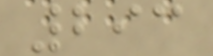293
